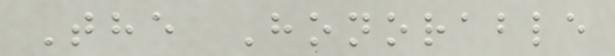The Honorable
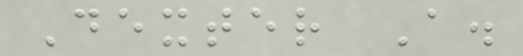Dexter A.
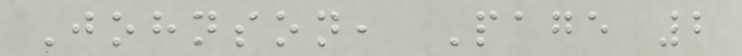Johnson, Page 2
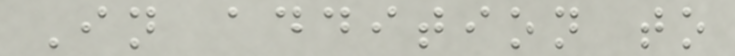In addition to
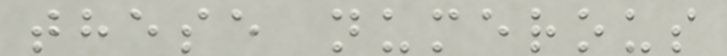these numerous
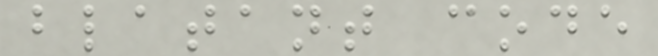blatant code
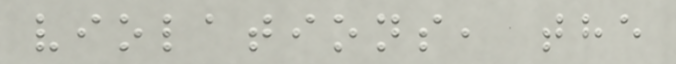violations, the
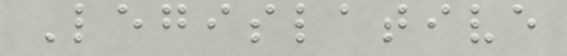Legislative
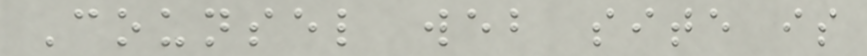Counsel web site is
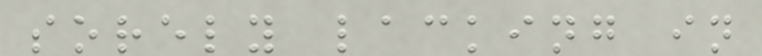sorely lacking in
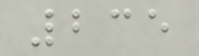235
